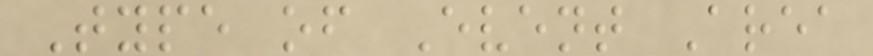Type of Event Area
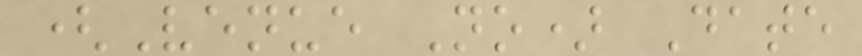(Venue No) Date
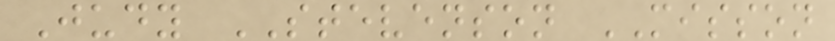Judy STEVENSON MISSON
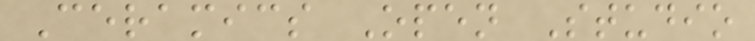Ceramics Open Studio
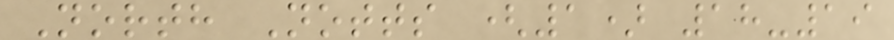North Notts (1) 18-19
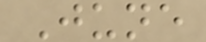June
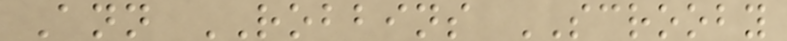Ann ROBBINS SCROOBY
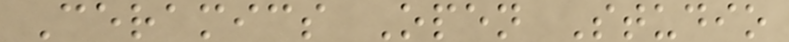Ceramics Open Studio
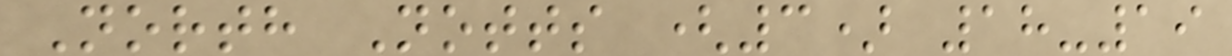North Notts (3) 18-19
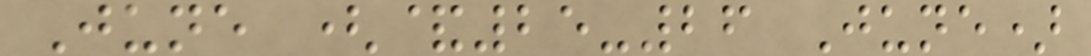June (&25-26 June)
